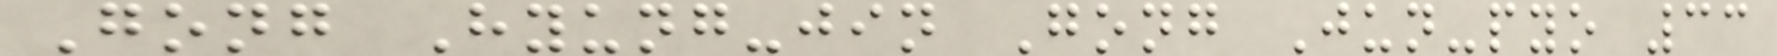Gong Hyung-jin Gong Jun-pyo 33
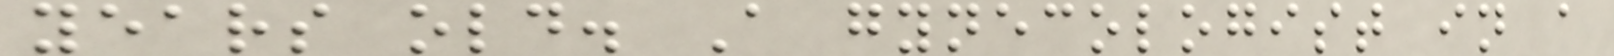years old. A gynecologist in a
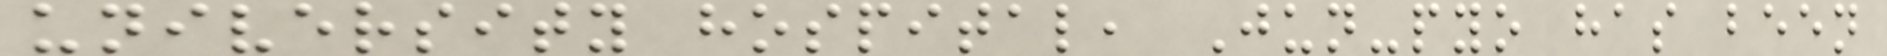university hospital, Jun-pyo has been
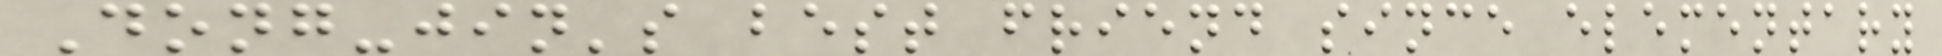Dong-jin's best friend since elementary
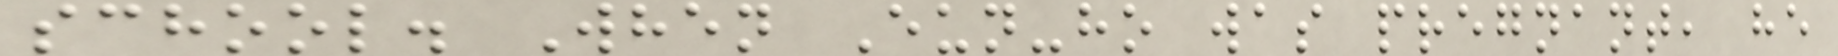school. When Eun-ho was pregnant, he
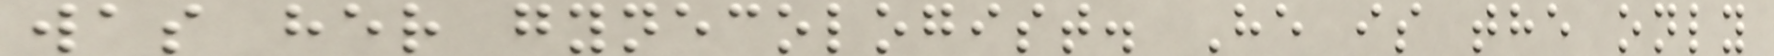was her gynecologist. He is the only
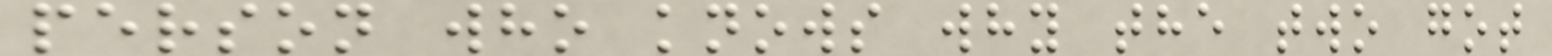person who knows why the two got
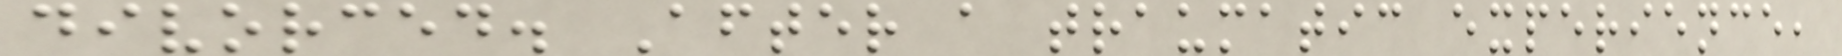divorced. After a traumatic experience,
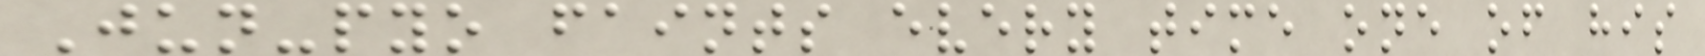Jun-pyo faints every time one of his
